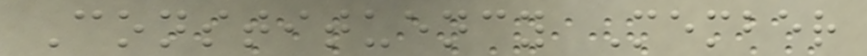Constituency Member
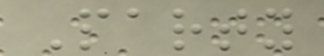Party
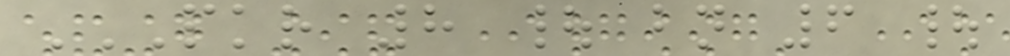PKR 8 | BN 6 |
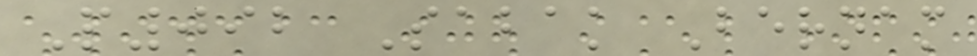P092 Sabak Bernam
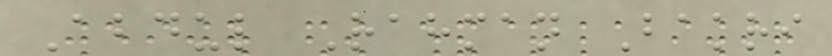Abdul Rahman Bakri
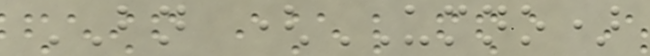BN (UMNO)
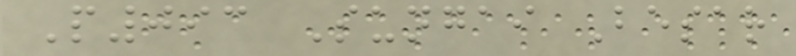P093 Sungai Besar
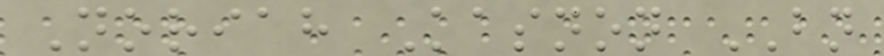Noriah Kasnon BN
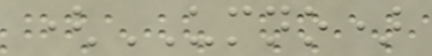(UMNO)
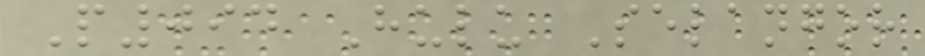P094 Hulu Selangor
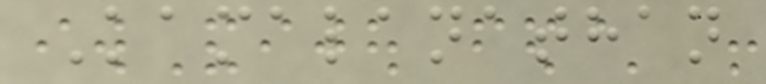Kamalanathan
